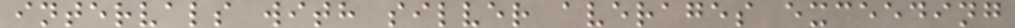intervals with silver averages exceeding
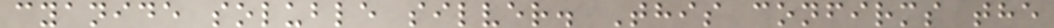cyanide soluble silver. This confirms the
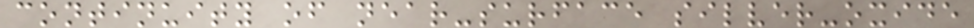continuity of near-surface silver-oxide
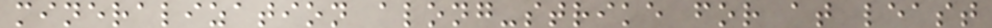mineralization along-strike for at least
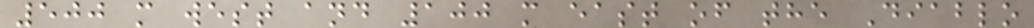500 m west and 100 m east of the Diablo
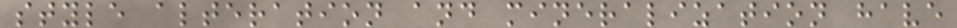style alteration and mineralization have
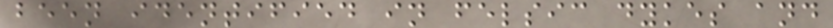been identified in felsic dykes and
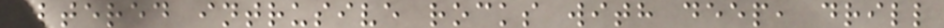altered intrusive rocks with deep, drill
